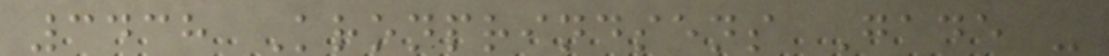3438 Kronprindsens Gade -
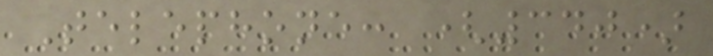Telephone: (340)
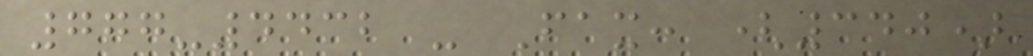777-4432 - Fax: (340)
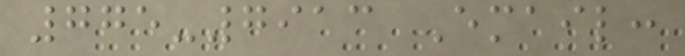775-7913 Email:
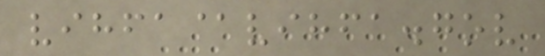vihfa@vihfa.gov
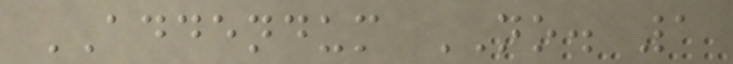ADDENDUM NO. 1
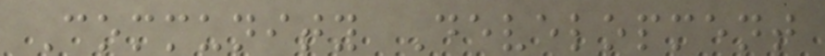Community Development
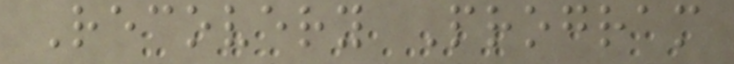Recovery Program
